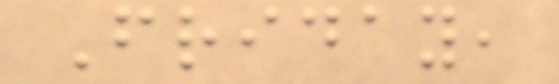Friday,
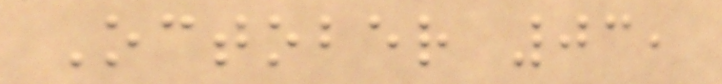October 03,
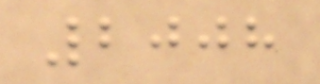2008
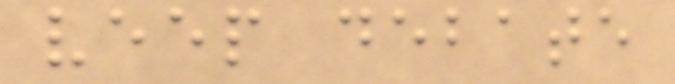veep debate
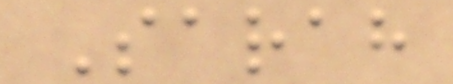Sarah
